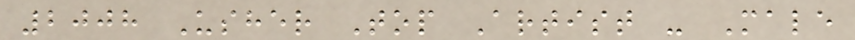2008 Usher Top Artist - Male
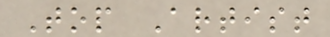Top Artist
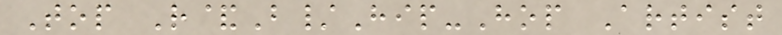Top R&B/Hip-Hop Artist
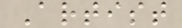Artist
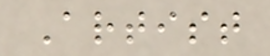Artist
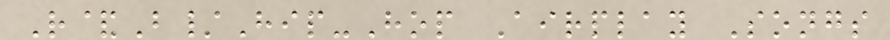R&B/Hip-Hop Airplay Songs
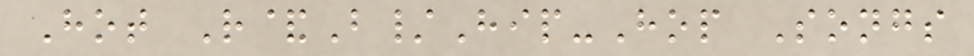Hot R&B/Hip-Hop Songs
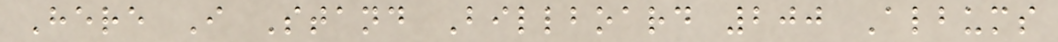Here I Stand Billboard 200 Albums
